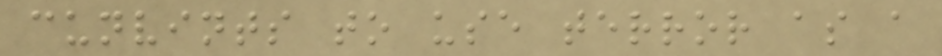cunvints to use terror as a
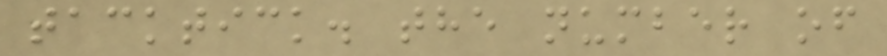tacktick. the number of
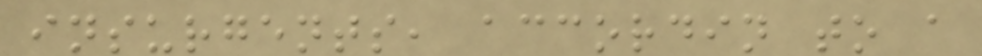insurgents, accordin to a
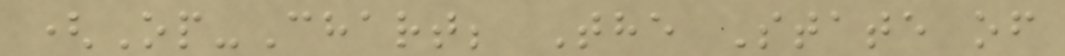(Op-Chart; The State of
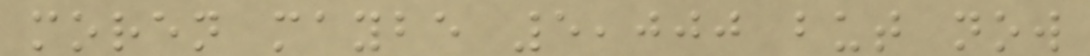moren maybe 5,000 but now
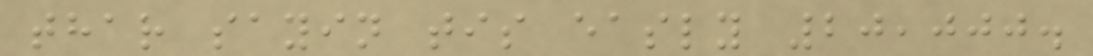thar sayin tis easly 20,000.
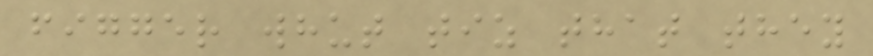figger whut tiz that they
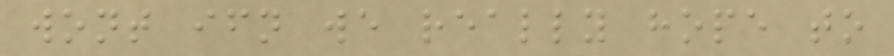wont ifn we really hope to
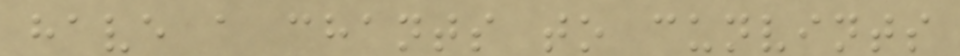have a chants to cunvints
